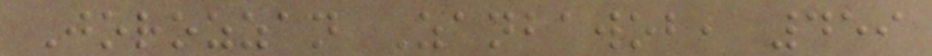Jorozzan Zanbawob, 459
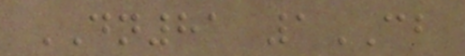DN81 1CB
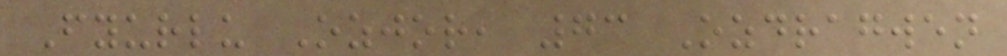Fyurlu Ozjor, 73 Ozdragwen
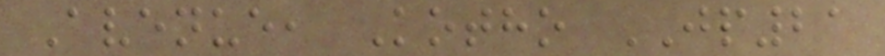Avenue, Kotho JP21
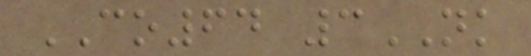CO64 3NK
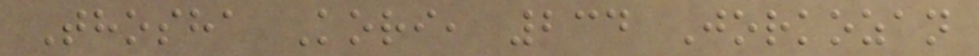Thosha Kori, 234 Jorkozan
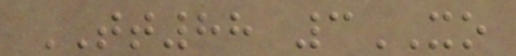TT88 3XO
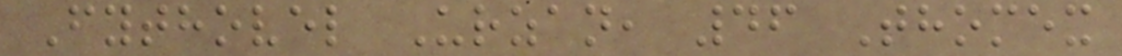Fythovel Urzan, 46 Thomex
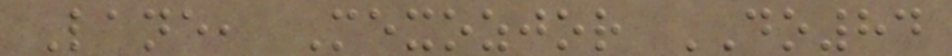Lane, Mexozjor DO84
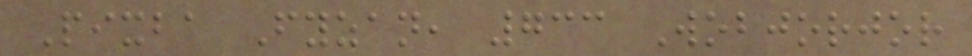Pixba Fyzan, 733 Wobjorjor
